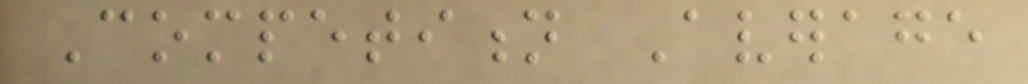Competition Average
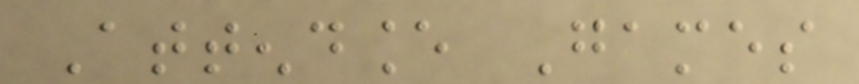Attendance Games
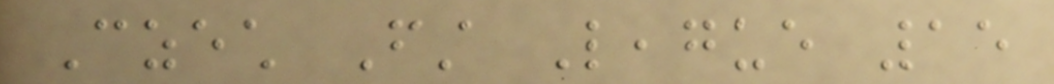Czech First League 15
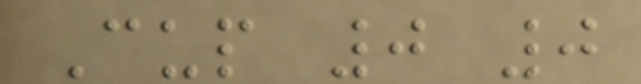Cup 0 0
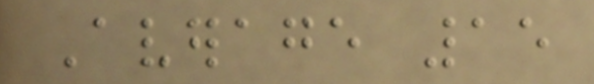Average 15
